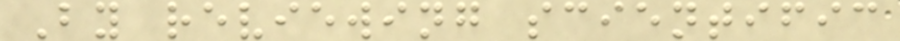By reviewing scientific
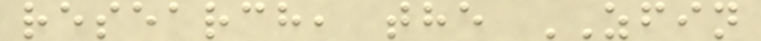research, the ZFIN
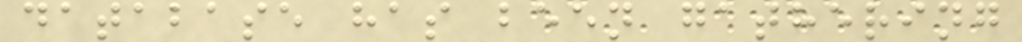database has been gathering
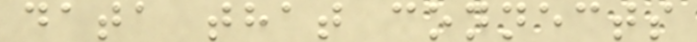data that connects
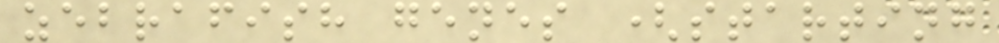zebrafish genes (starting
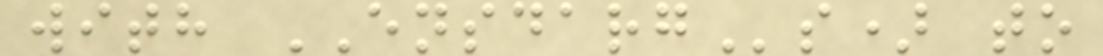with ENSDARGs) to
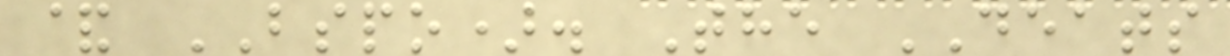& BSPO). The DEATS
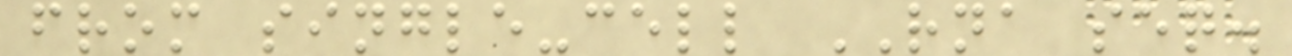from single-cell RNA seq.
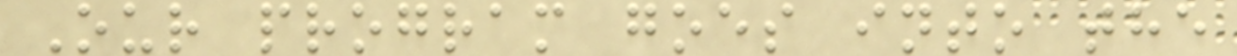Our program goes into the
